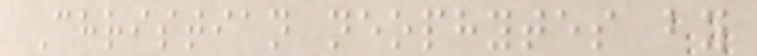Christian neophytes by
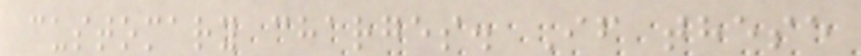customary charges. If these
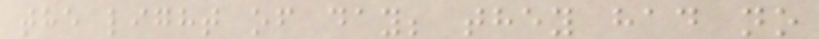the light of day; they had no
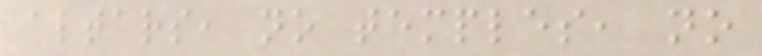altars, no temples, no
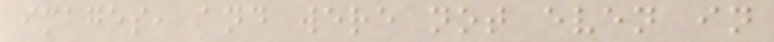images, and were not even in
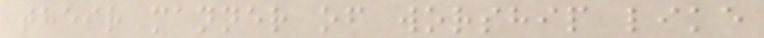their manner of worship like
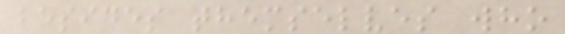besides themselves who
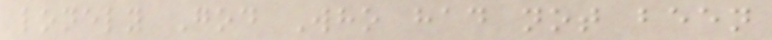lonely God Who had not been
